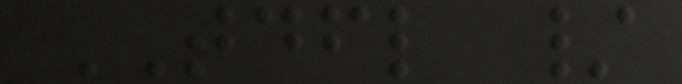TDFL /
